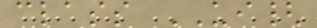class UI{
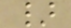}
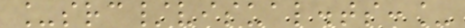_src/visual.ts:_
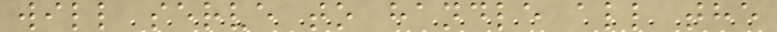will serve to handle all the
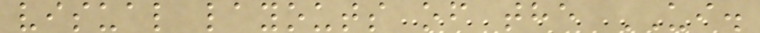visual layouts of the UI.
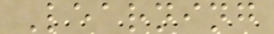Learning
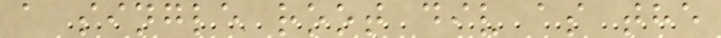a single root div as the
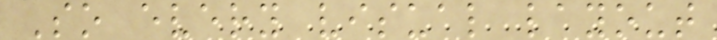So every visual layout
